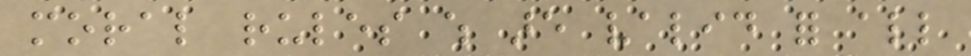moral rules which are valid for all
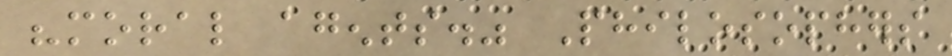"moral agents." Philosophers
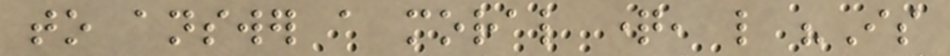to answer a moral question, like "Is
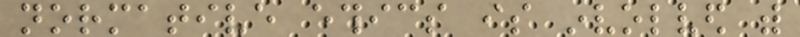normative ethics is involved with
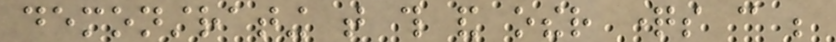demonstrating that this and other questions can be
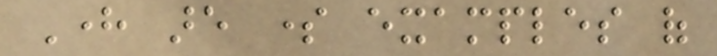Here are some examples of
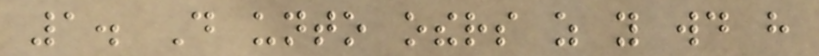1. Do unto others as you would have
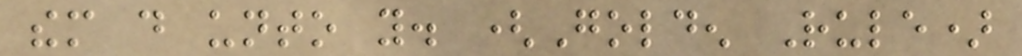them do unto you. (Golden Rule)
